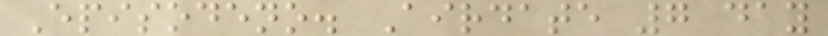Episodeno. Airdate 7 day
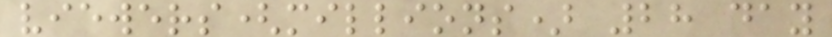viewers(millions) 28 day
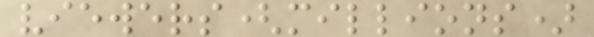viewers(millions)
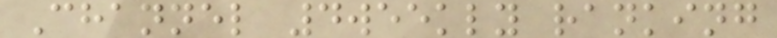Channel 4weekly ranking
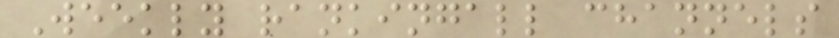Weekly rankingall channels
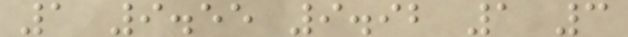1 9.55 9.92 1 3
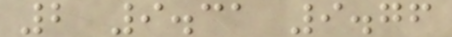2 9.31 9.76
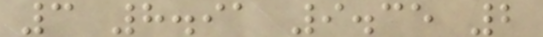3 8.91 9.35 2
